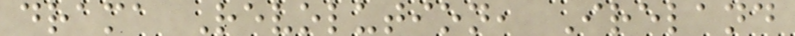drama Revolution, Ireland
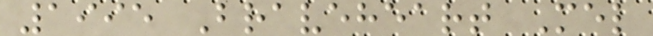1995 Braveheart Mel
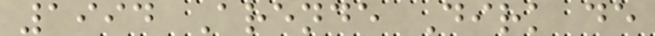1994 Arende Dirk de
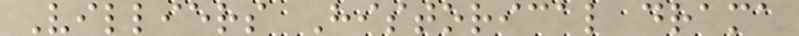Villiers Historical drama
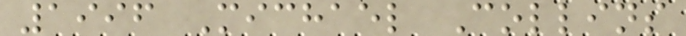1996 Michael Collins
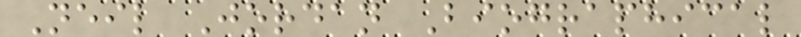Neil Jordan Biographical
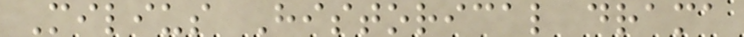Milius Historical drama
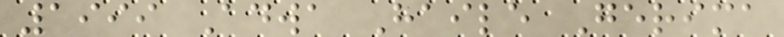1999 Adwa Haile Gerima
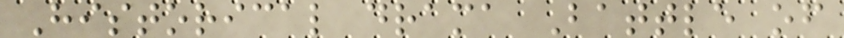Historical drama Battle of
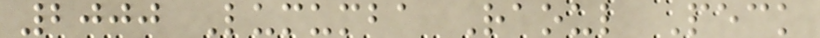2000 Lumumba Raoul Peck
